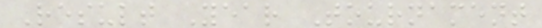Result Year Tournament
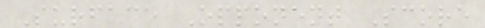Surface Opponent Score
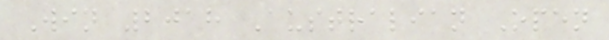Win 2018 Australian Open
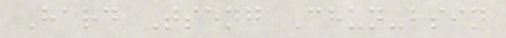Hard Tseng Chun-hsin
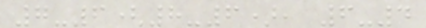7-6(8-6), 6-4
